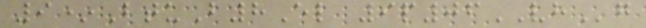9*BtuB8El 9p06VHg
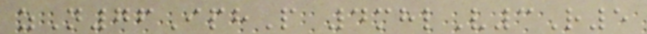zN76IphP 4mhlV3R5
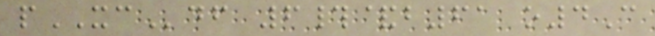pXCdf 6#&b61 o4C
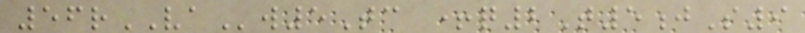56rVAw5Tc +q2T5jS9
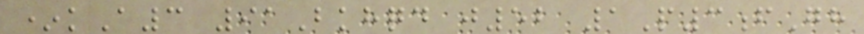*kA3 91Bkhqd j52 1P3fGh
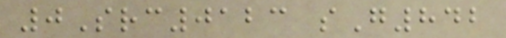0Src0123 sG842
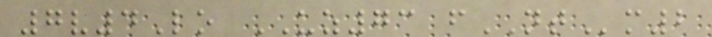7v4Lo UZ73 fNTm2
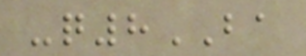-q8BA
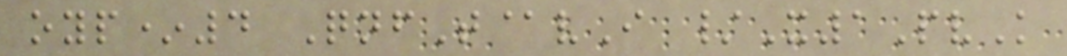oyp*4 QnfT@vI /X1PvK
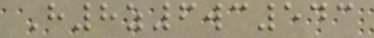H8z6wc543
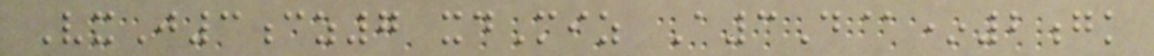VxJ3cz7 xdMiz A3D@*2gk
